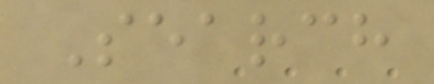Search
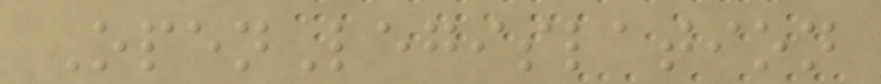OpenLegislation
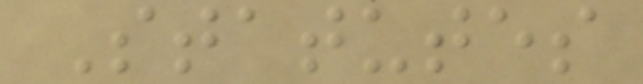Statutes
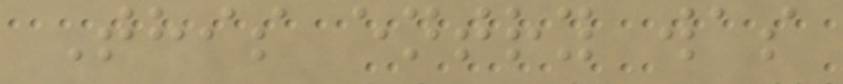This entry was
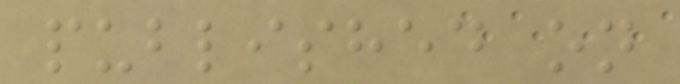published on
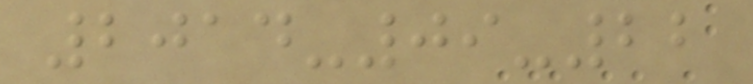2014-09-22
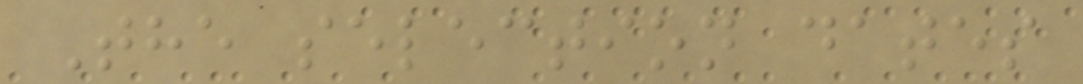The selection dates
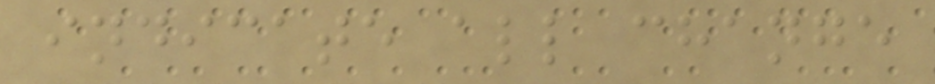indicate all change
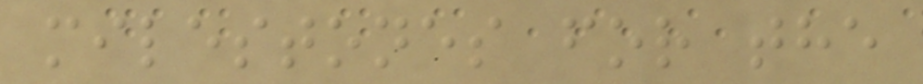milestones for the
